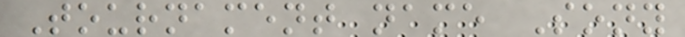Tournament name Sony
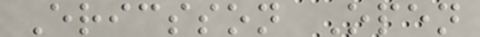Ericsson Open
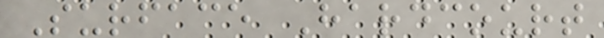Surface Hardcourt
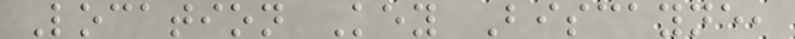Location Key Biscayne,
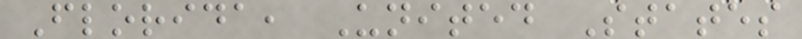Florida, United States
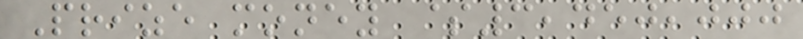Prize money $3,450,000
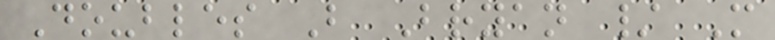Doubles B Bryan / M
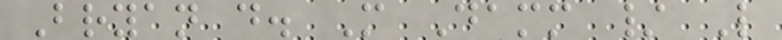Bryan d. M Damm / L
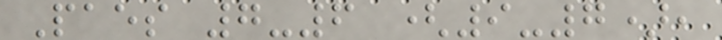Paes 7-6 (9-7),
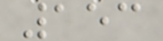153
